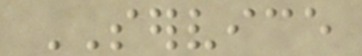SERVICE
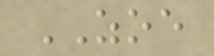ZOE
